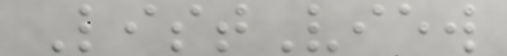ListView
